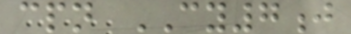cpn CY7j
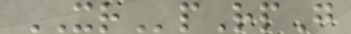XRpRpG
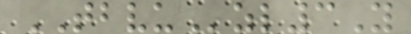TBVUzl3Y
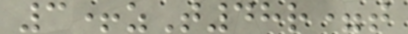3+zT48r=t
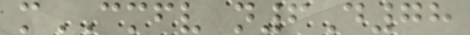mCMFV n6D78
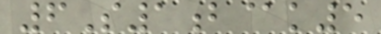6S1b@k5
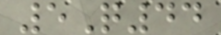5Q44
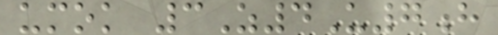umok 3Z4U7h
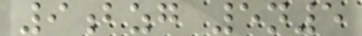9bzg 5n5
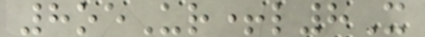8oeUr+l8X
